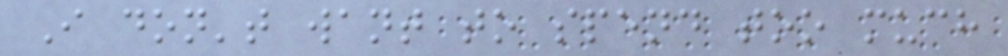I don't want to spend too much
